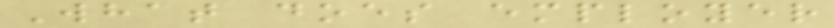What does employer
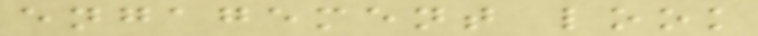engagement look
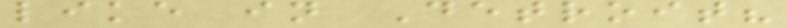like in Detroit?
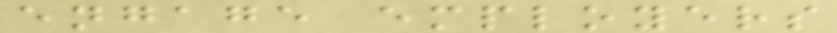engage employers
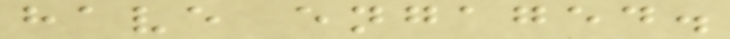have engaged.
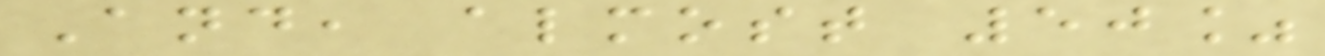And, almost 50%
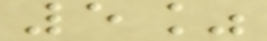5%
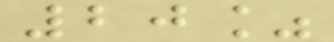20%
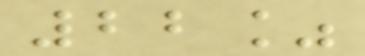22%
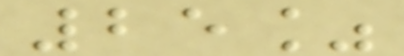25%
